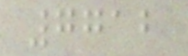7712
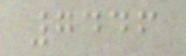7446
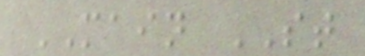MAIN ST
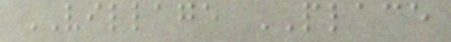VILLAGE PLACE
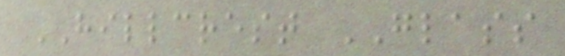HILLCREST GLASS
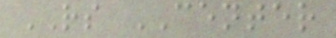RS CENTER
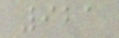921
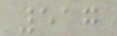517
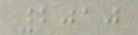2010
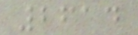2614
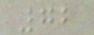72
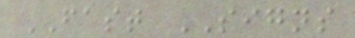FAST SIGNS
